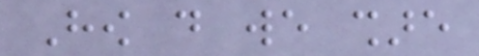How do we share
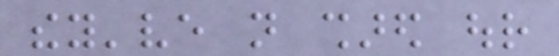they've not shared our
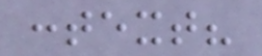context?
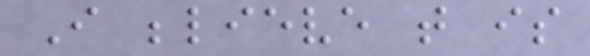I believe that is
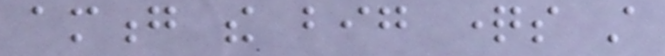among the big questions still
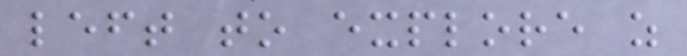left to explore as
